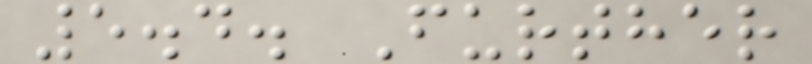5.4. Further
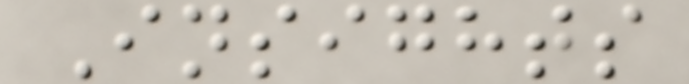Insights
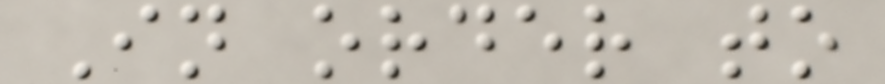In order to
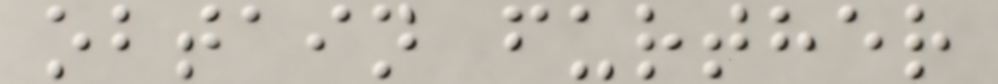obtain further
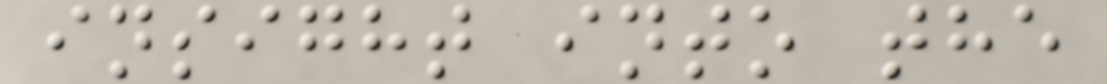insight into the
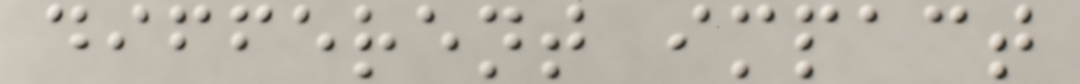different impact
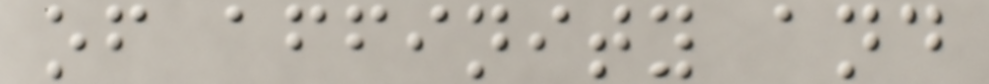of affinity and
